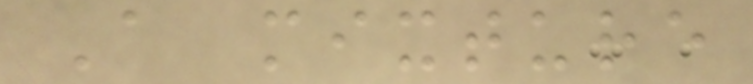A mixture
